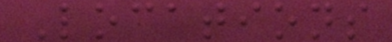Locations
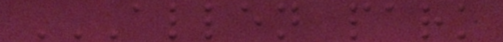ALLEN PARK
